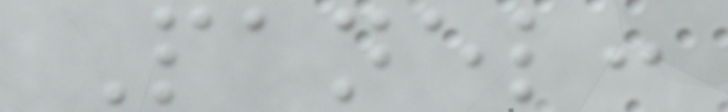Panel:
